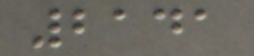2141
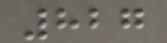827
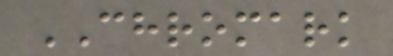CHROMARK
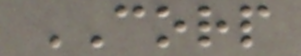CORP
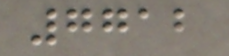7712
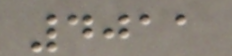4011
